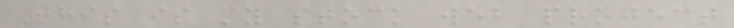This is my stock web project
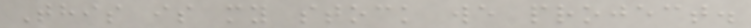This is my stock we project.
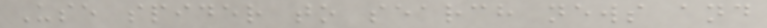Use spider to search news and
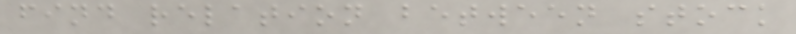find relation between stock
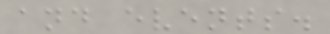and events.
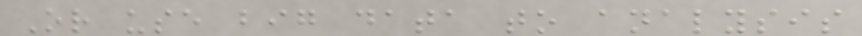Or use big data to analysis
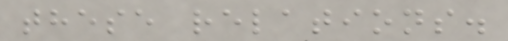these relations.
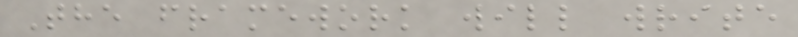The framework will write
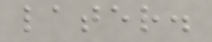later.
